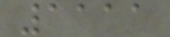1111
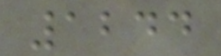1244
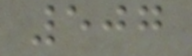507
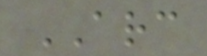ARC
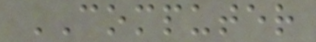COMPUTER
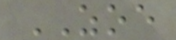ZOE
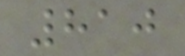810
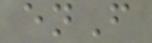enF
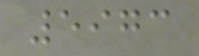5973
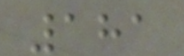181
